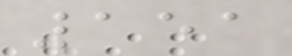151
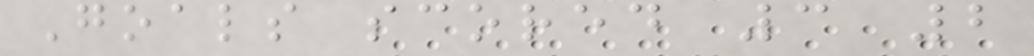Goals scored 3 2
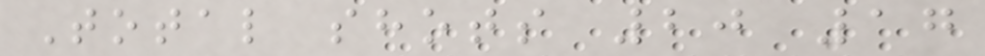Total shots 20 17
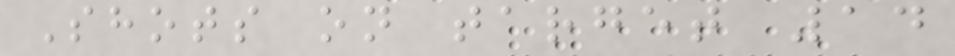Shots on target 14
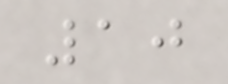10
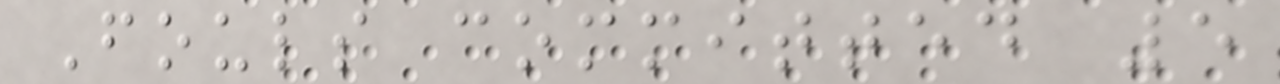Fouls committed 5
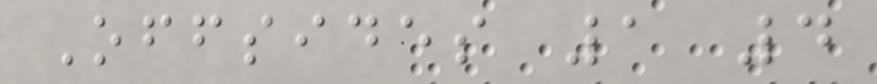Offsides 1 4
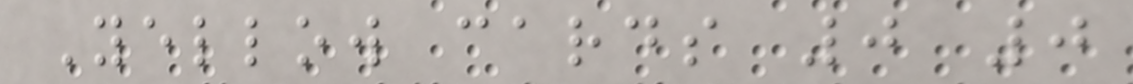Yellow cards 0 0
